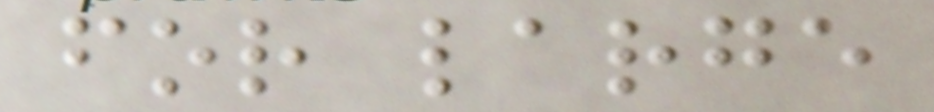for large
